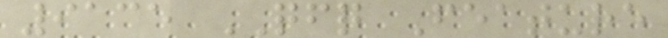9135 QFQ Feature
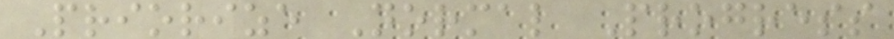Priorize Normal Progress
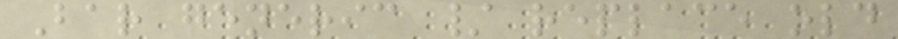Bar generic / replace old
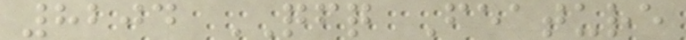8204 QFQ Feature
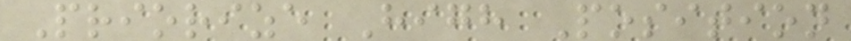Priorize High Position
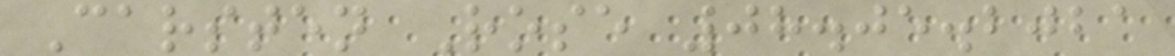Carsten Rose 08.05.2021
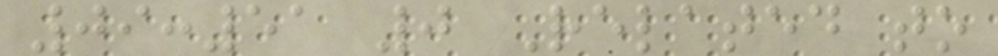09:51 0 Related to
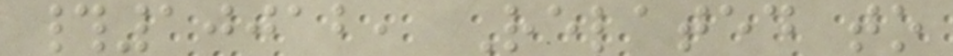#10012, Related to
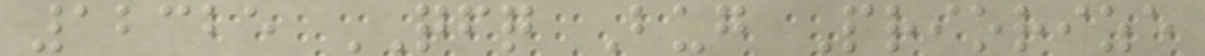12325 QFQ Bug Priorize
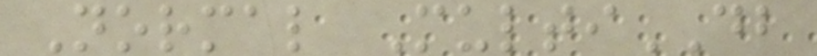Normal MultiDB
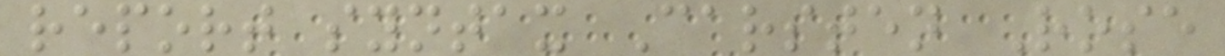report syntax Carsten Rose
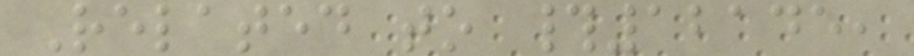Related to #12145,
